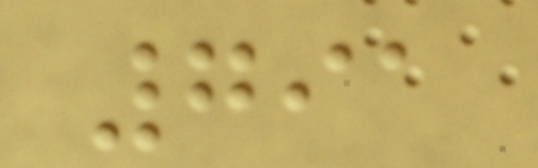791
